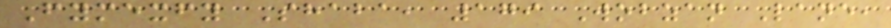Fymexfy Shaba, 179 Wobzan Lane,
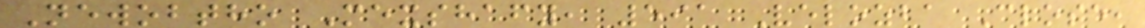Newobtho Mexshafy, 591 Velozba Close,
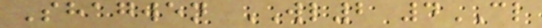Shagwen WL2 4CL
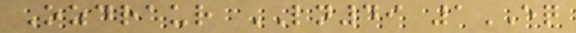Ozdraur LN49 1EQ
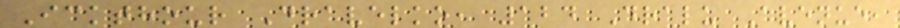Ickthour Dravelko, 124 Dralu Avenue,
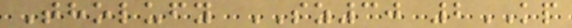Tholufy SZ30 2KP
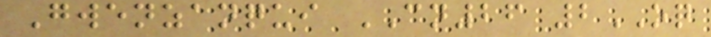Gwenzanqui CN26 2OQ
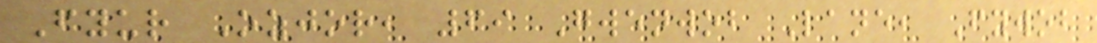Fyur Ozjor, 69 Gwenwob Lane, Fywob
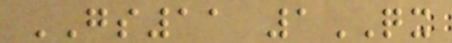GS11 1QX
